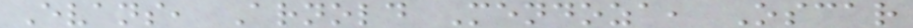Evans, Arnold Mendoza, Oscar
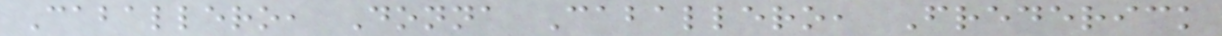Caballero, Donna Caballero, Frederick
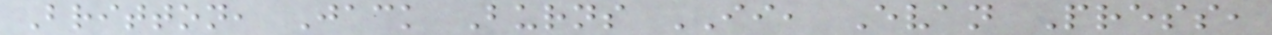Britton, Jack Burns II, Evan Press,
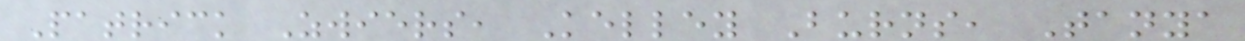Patrick Zwiers, Kelley Burns, Tanya
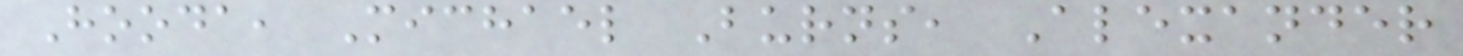Hooda, Michael Burns, Alexander
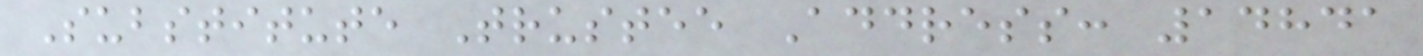Substitute Trustee Address: 14841
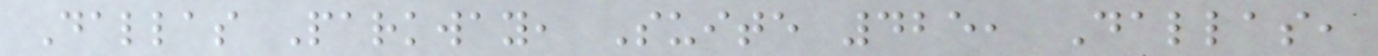Dallas Parkway, Suite 425, Dallas,
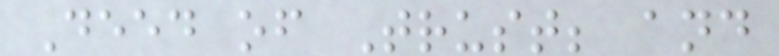Deed of Trust; and
